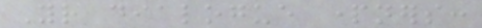Your dialogue partners:
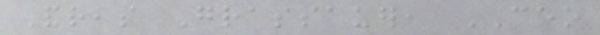Andreas Grassauer, CEO
